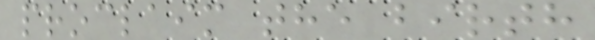proclaim the birth
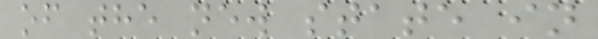of the new state in
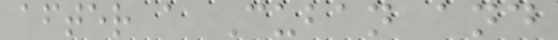after a Cuban and
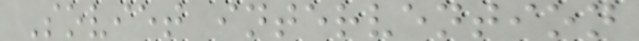Soviet intervention
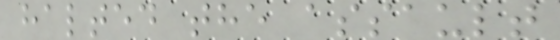halted the assault
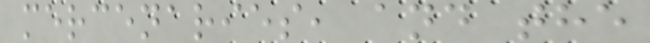mercenaries, and the
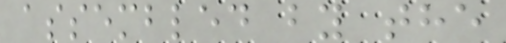assembled by the
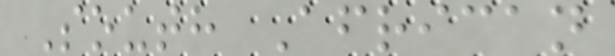South African
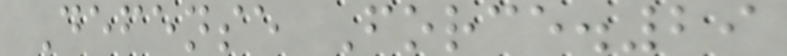Defense Force.29
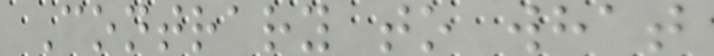Contrary to what
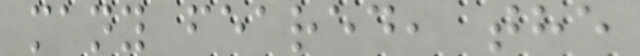many feared, the
